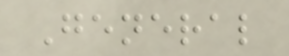General
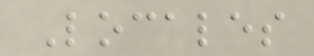Locales
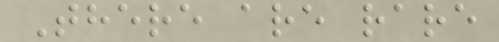There are rare
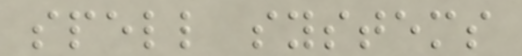spell systems
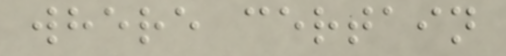where certain
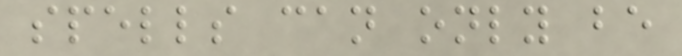spells can only be
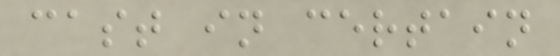cast in certain
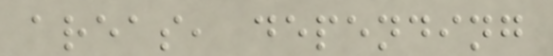areas, depending
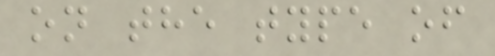on the type of
